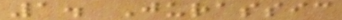1. Jurassic
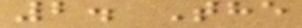2. The
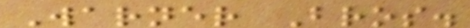Warner Bros.
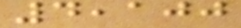4,100
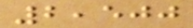2,500
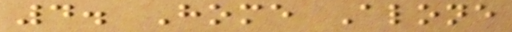4. Home Alone
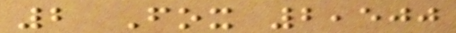2 Fox 2,500
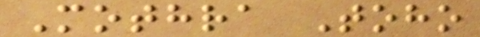Mothra Toho
